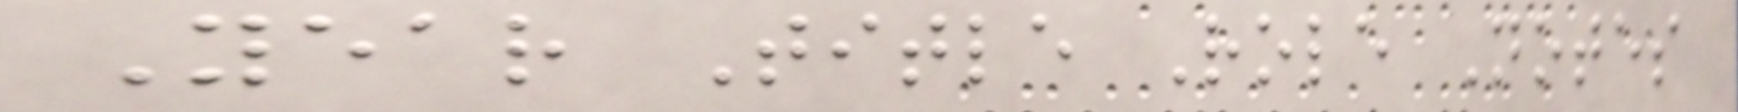Year Title Role Notes
